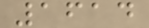1614
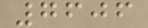7606
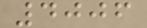4006
